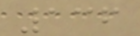136
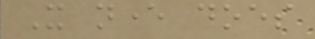It never does
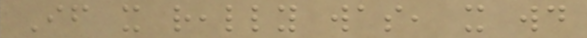If it really was, it would
